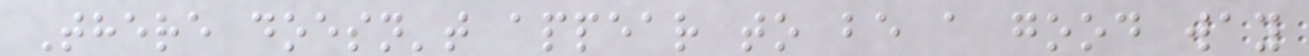There doesn't appear to be a good way
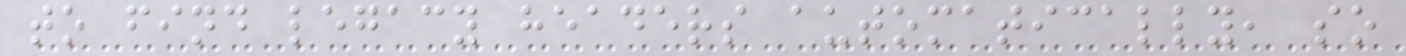to find legacy headers automatically, so
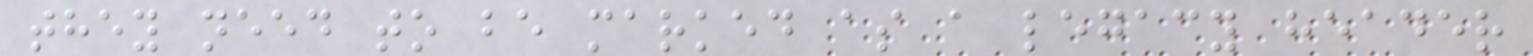they need to be marked as a legacy header
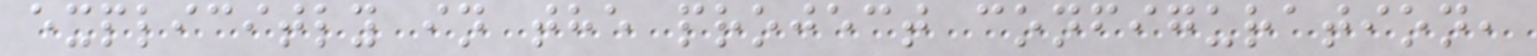explicitly in the project configuration,
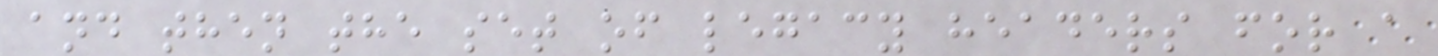and then the set of legacy headers for a
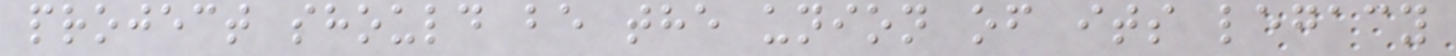project should be the union of its legacy
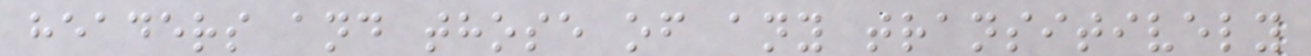headers and those of any transitively
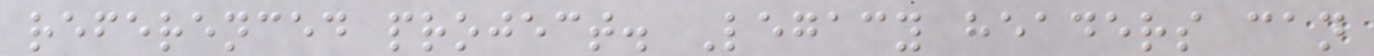referenced project. Legacy headers can
